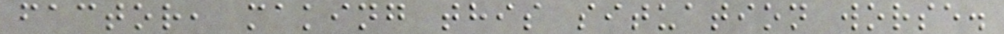factor, making this situation worse.
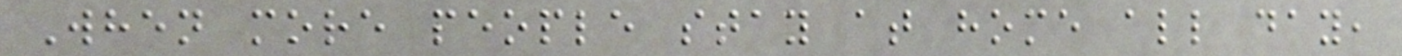When more people stay at home all day,
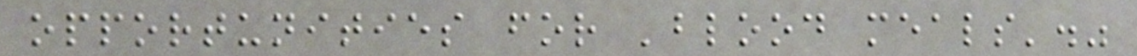opportunities for 'blood meals'."
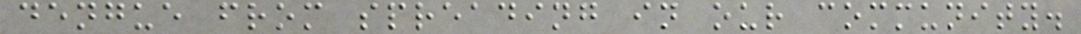dengue from spreading in our community.
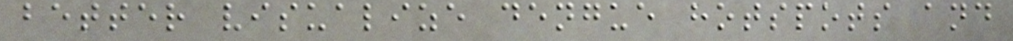better visualize dengue hotspots and
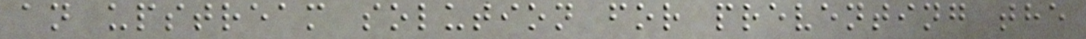an upstream solution for preventing the
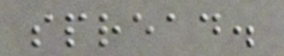spread.
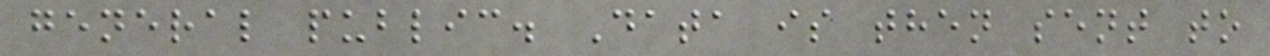general public. Data is then sent to
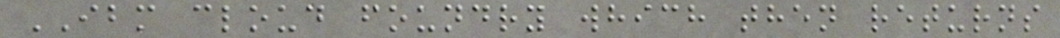IBM cloud foundry which then returns
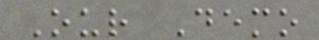Our Demo
